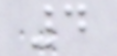4
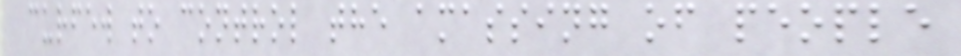curfew to control the amassing of people
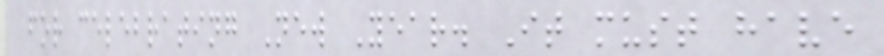for celebrating New Year. It must have
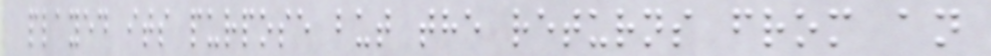played its purpose but the returns from an
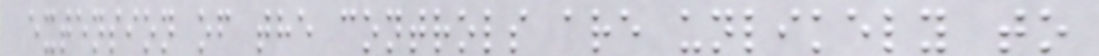extension of the controls are unlikely to
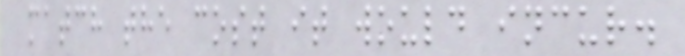match the cost it would incur.
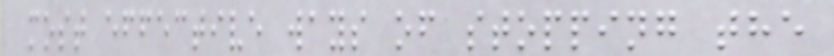most effective ways of stopping the
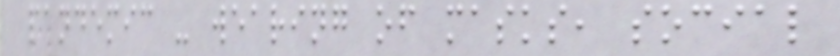pandemic - wearing of masks, social
